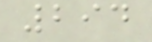294
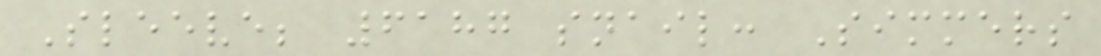Sleeve; 6187 snail: Simmers
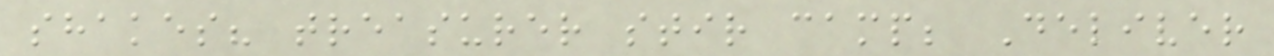shakes? treasurer stir camp; Deliver
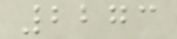2273
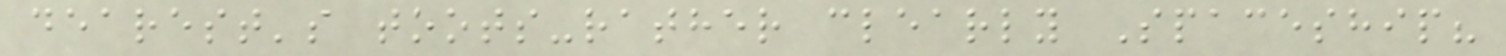dearest's toots-rather clearly Spaceship?
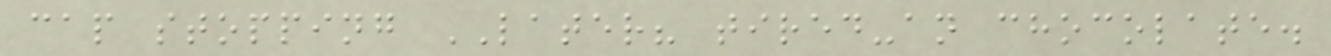cap stopping LATER? tired-an chocolate.
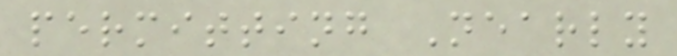permitting Nearly
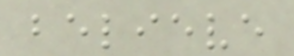believe
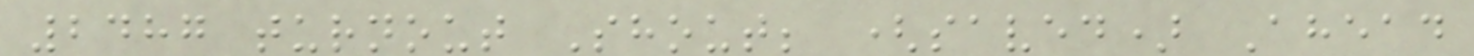2487 turnout Shout; (saved) Ahead
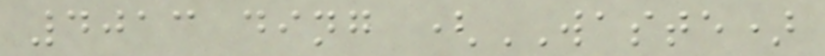4013 ding (WASTE)
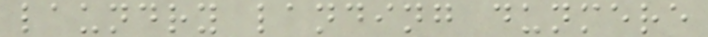laundry landing dunmere
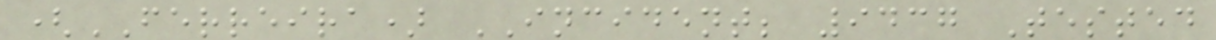(FERREIRA) INCIDENT; 9437 Tested
